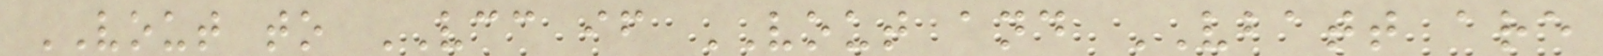VOUT to VCC if VOUT and VBATT are
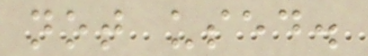not used.
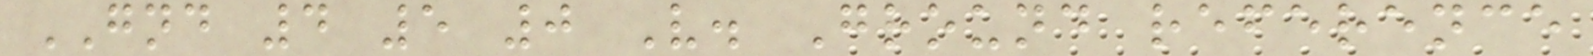GND 4 5 0 V. Ground reference
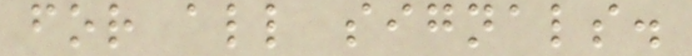for all signals.
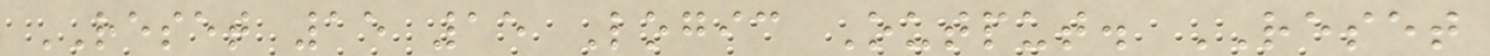RESET 15 15 Logic Output. RESET
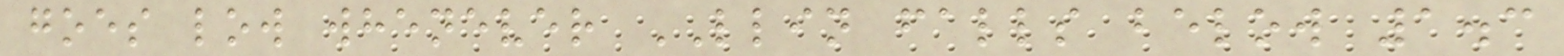goes low whenever LLIN falls below 1.3
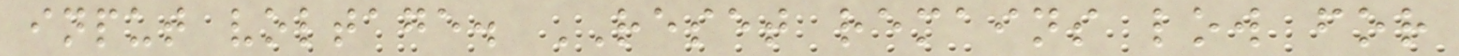input voltage. RESET remains low for
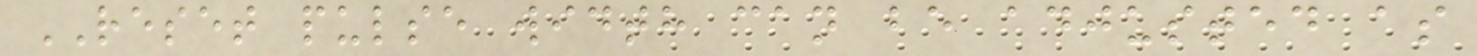RESET pulse width can be adjusted as
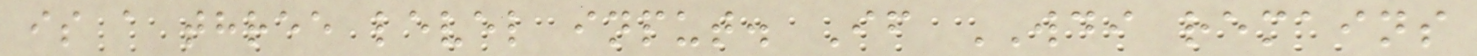is a three level input. If WDI remains
